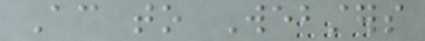According to Websters
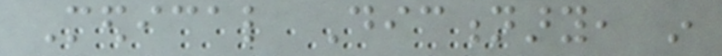Medical Dictionary, in
